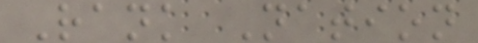Rank Nation
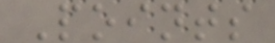Points
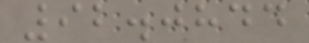92.0844
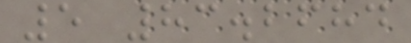5 83.2684
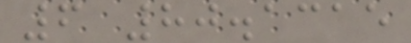6 80.1315
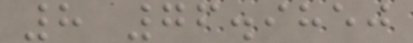8 76.9850
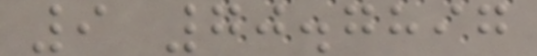9 70.7897
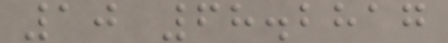10 68.2817
